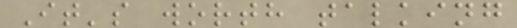It's worth talking
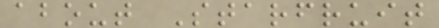about Starfruit
